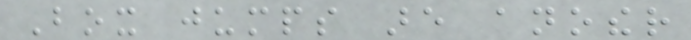Box jumps are another
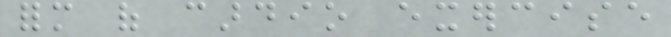form of cardio exercise
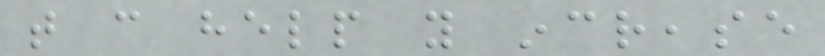that can help you increase
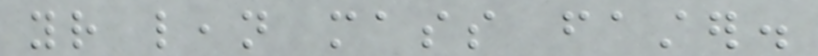your lean mass faster.
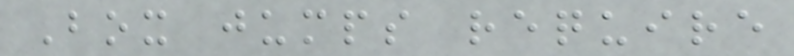Box jumps require
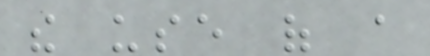the use of a
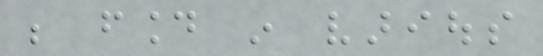be found in various
